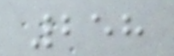258
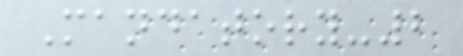Mandatory-2
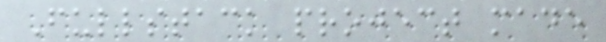Fullstack project made
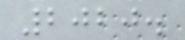2020.
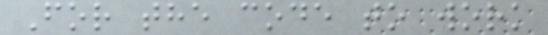For the code to work
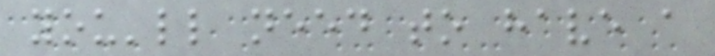you'll need to have a
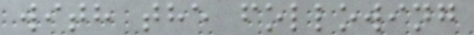with the following
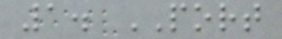1. PORT
